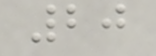20
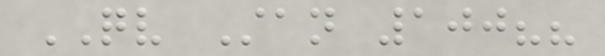QV Stan 100??
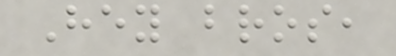Hey bros,
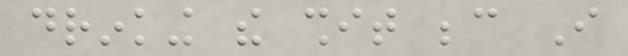drinking the shit because I
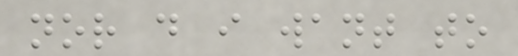nor do i want to
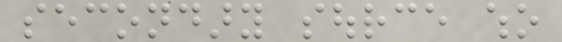secondary source who
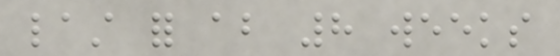last for about 8 weeks
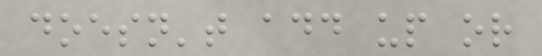doesn't add up or
